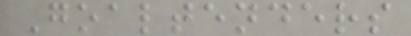Goaltenders
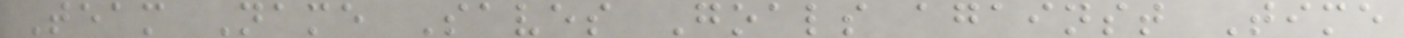Team Name Saves Goals against Time
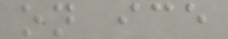on ice
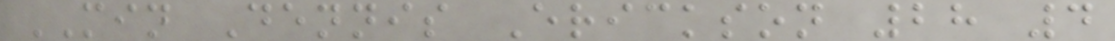MIN Dennis Erickson 28 4
